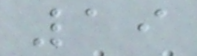19
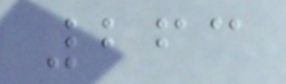263
